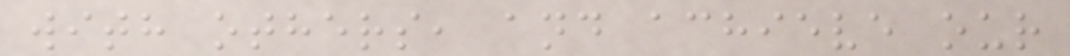with others, and achieve our
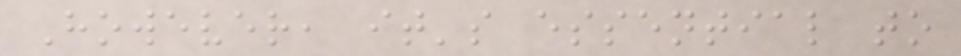However, it's essential to
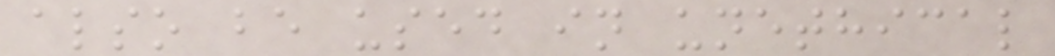also be used in unethical
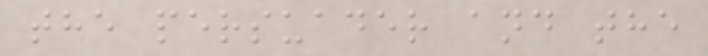the persuader and the
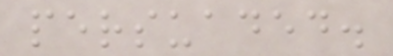persuaded.
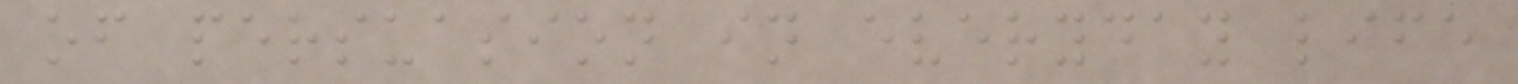of persuasion in everyday life
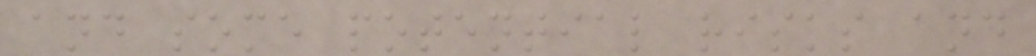and some potential risks and
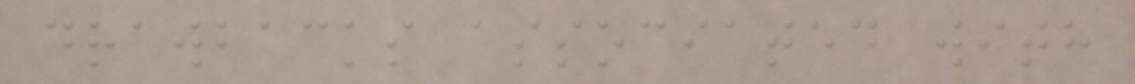drawbacks associated with
